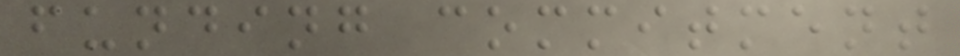funding commitment
